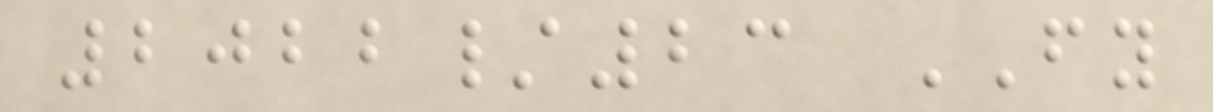2022/23 FY
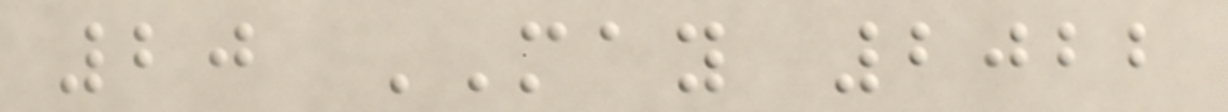20 MAY 2022
